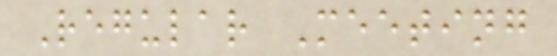Regular Meeting
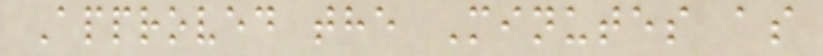Approved the Minutes as
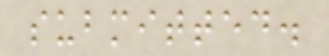submitted.
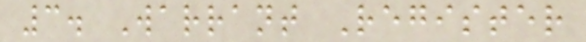3. Warrant Register
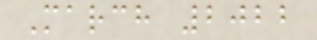March 2022
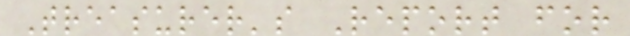Treasurer's Report for
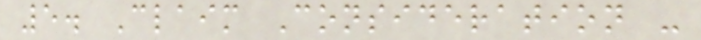5. Claim Consideration -
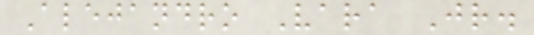Alejandro Vara Jr.
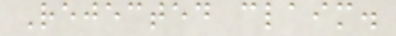Rejected claim.
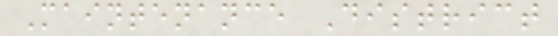Maintenance District
